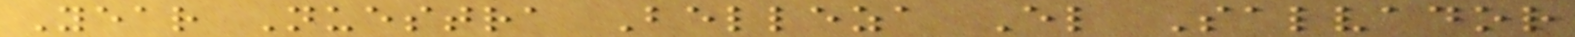Year Nuestra Belleza El Salvador
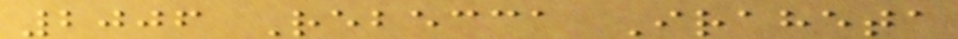2006 Rebecca Iraheta
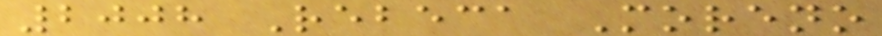2008 Rebeca Moreno
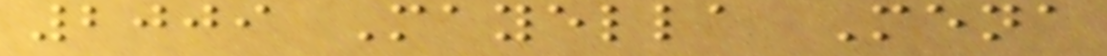2009 Mayella Mena
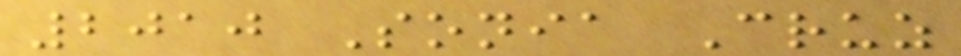2010 Sonia Cruz
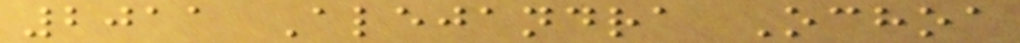2011 Alejandra Ochoa
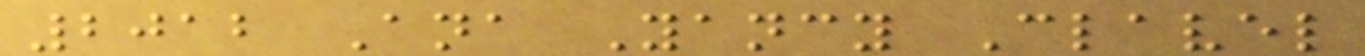2012 Ana Yancy Clavel
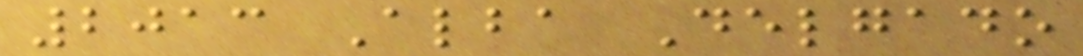2013 Alba Delgado
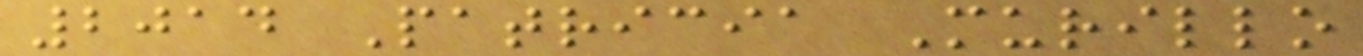2014 Patricia Murillo
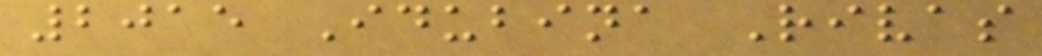2015 Idubina Rivas
